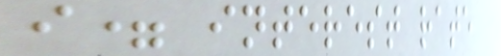i= interest rate
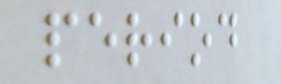period
